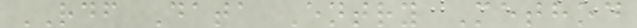RDF Data Entry Method
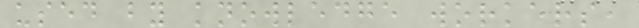used by knowledge workers,
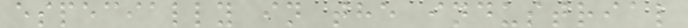especially in the industrial
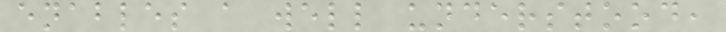enables a well understood,
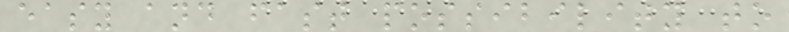easy and fast possibility to
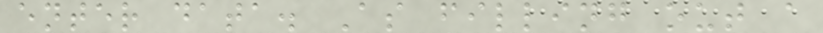enter data. As filling out a
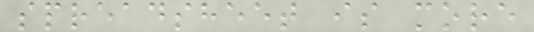spreadsheet is more
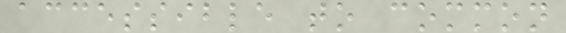accessible to common
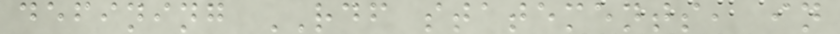defining RDF statements, in
